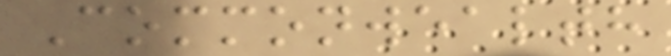Commonwealth
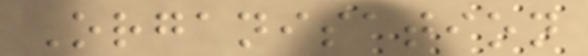Organisation
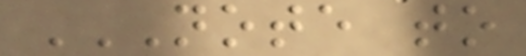NOTE TO
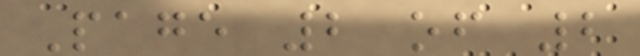Page 2 of 2
